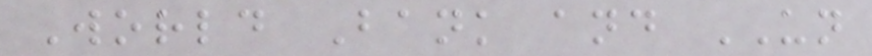World Bank and UN
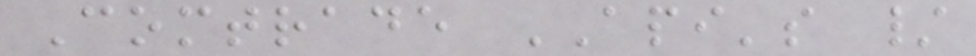Comtrade API's /
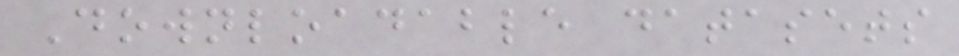Downloadable datasets
